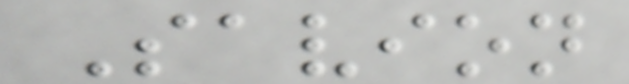Savion
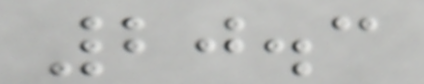20.3
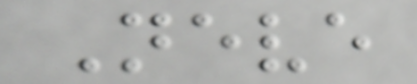Neve
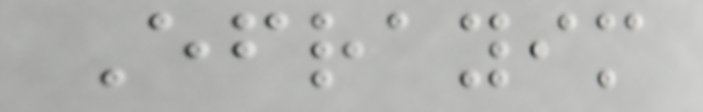Efrayim
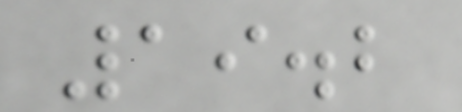19.2
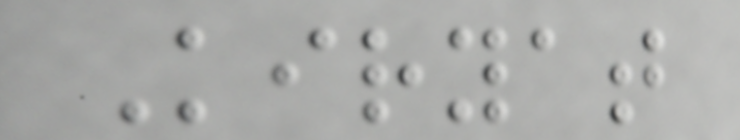Kiryat
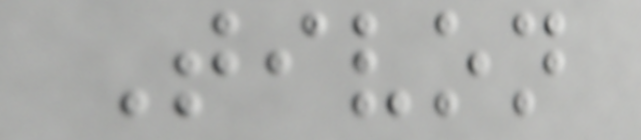Tivon
